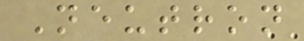Neutron
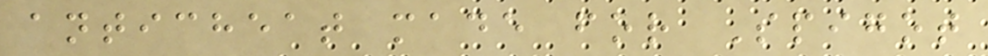anticheat made for Spigot
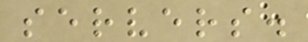servers.
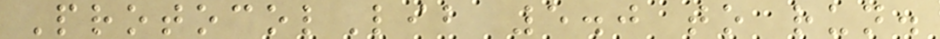ProtocolLib 5.0 to run.
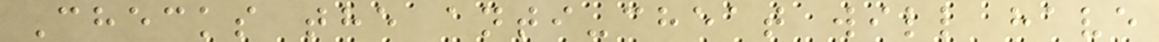Checks the anti-cheat will have
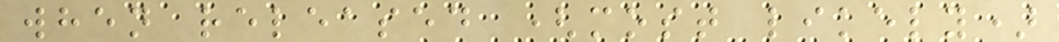when released (most likely)
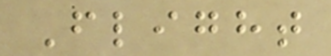Flight
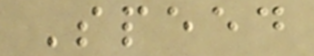Speed
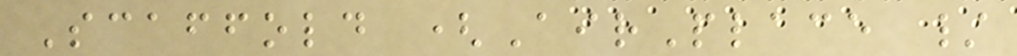Scaffold (AirPlace /
